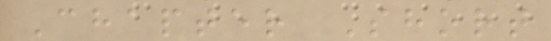Chapter Short
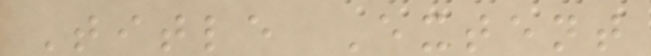Title Extent
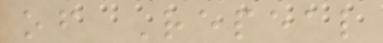of Repeal
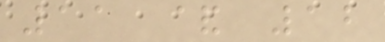11 & 12
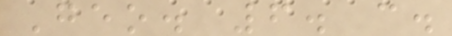Geo. 6. c.
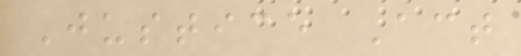Justice Act
